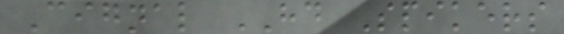Cignal HD Spikers
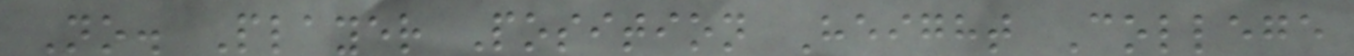No. Player Position Height College
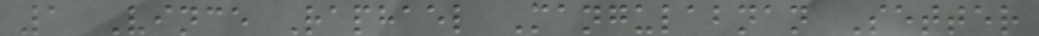1 Vince Raphael Mangulabnan Setter
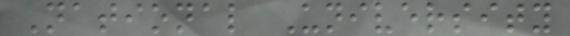National University
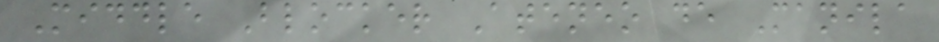Middle Blocker Ateneo de Manila
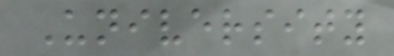University
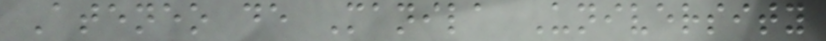Ateneo de Manila University
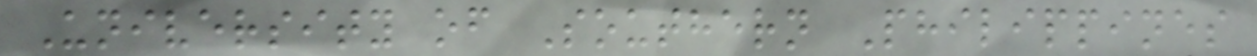University of Southern Philippines
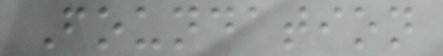Foundation
